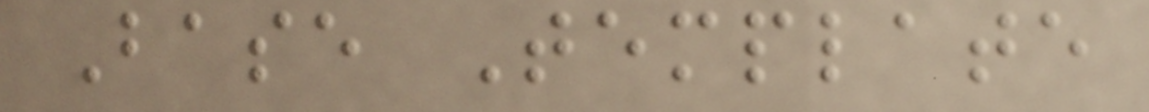Base Template
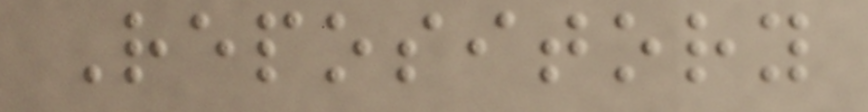Repository
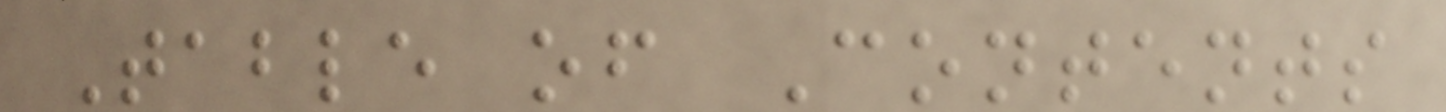Table of Contents
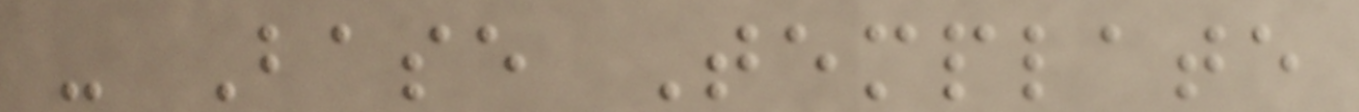- Base Template
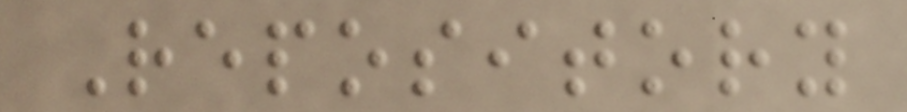Repository
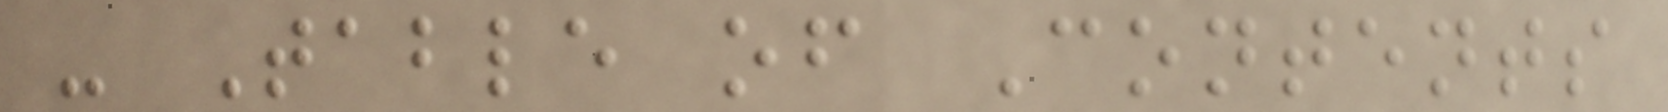- Table of Contents
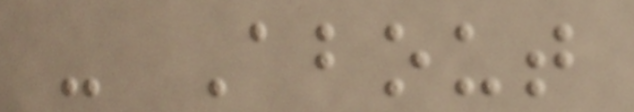- About
